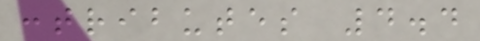contributes 4.4
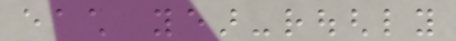each year-roughly
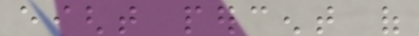eight percent of
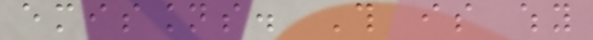emissions. This is why
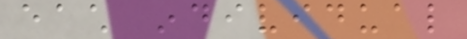each individual
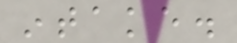intake.
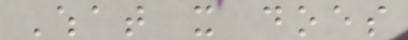What it does
